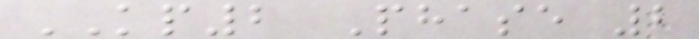KP2 Phase 2
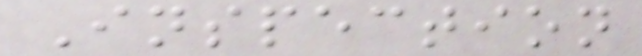Inspection
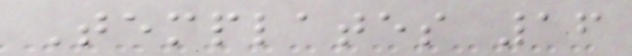Templates 16
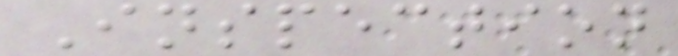Inspection
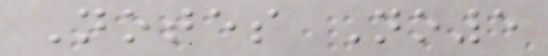Notes No5
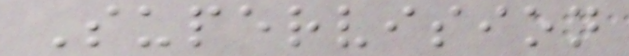Supervision
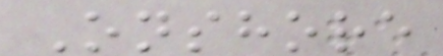Onshore
